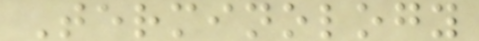Terminology
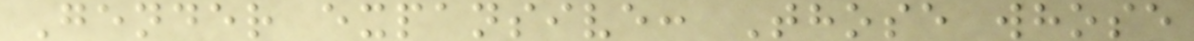Gender expansive: Those whose
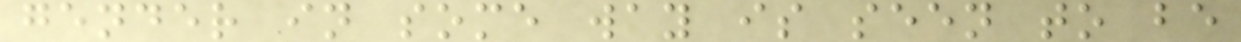gender in some way is seen to be
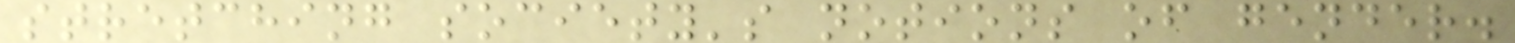stretching society's notions of gender.
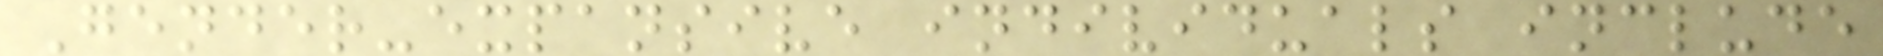Gender-expansive individuals include
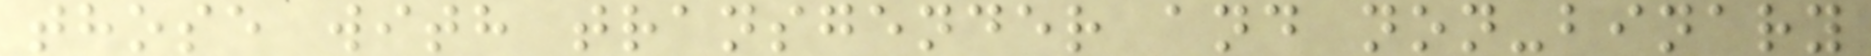those with transgender and non-binary
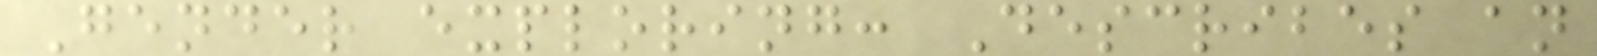Gender exploring: Describes an
